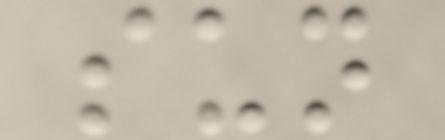sun
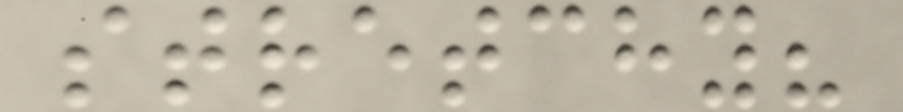stretchy?
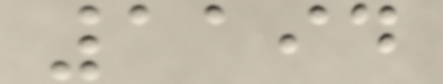1194
